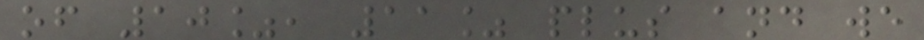of 10%, 11% plus and we
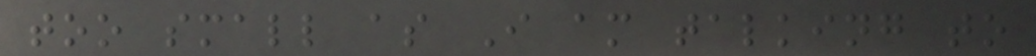too small as I am talking to
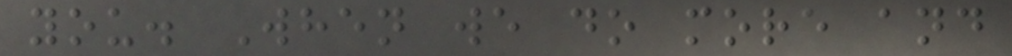you. When we do more and
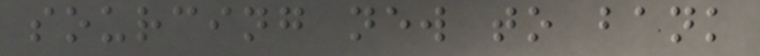sourcing new to bank
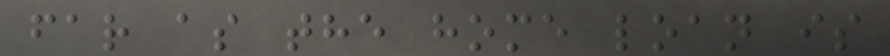far as the home loan is
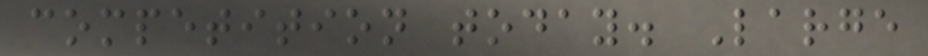competition today. Large
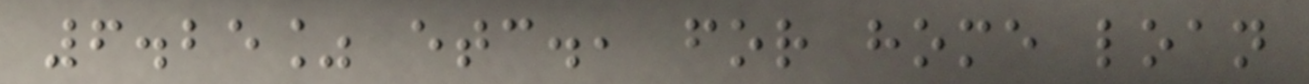6.25% etc., for home loan
